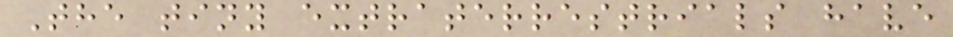The tiny extraterrestrials have
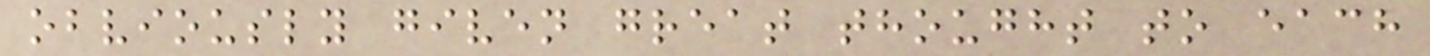obviously given great thought to each
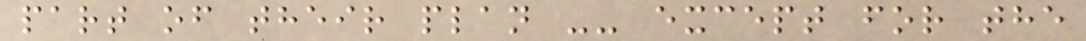part of their plan -- except for the
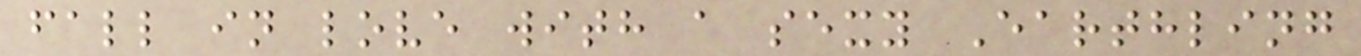fall in love with a sexy Earthling
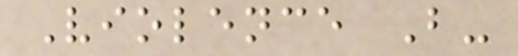Violence B-
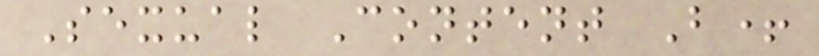Sexual Content B+
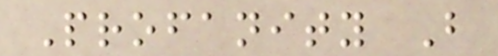Profanity B
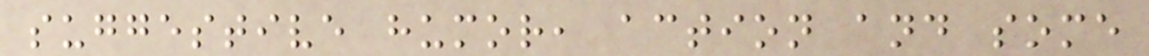suggestive humor, action and some
